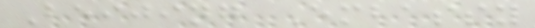Beijing Embassy
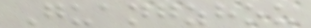Guangzhou
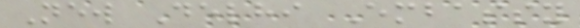New Delhi Embassy
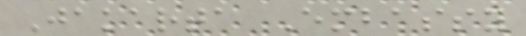Jakarta Embassy
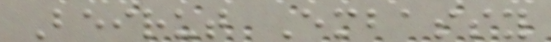Beirut Embassy
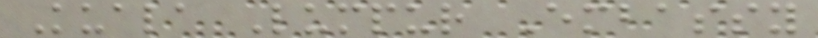Kuala Lumpur Embassy
